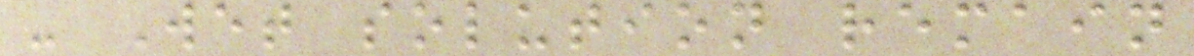- Wet solution remain
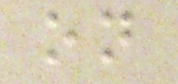on
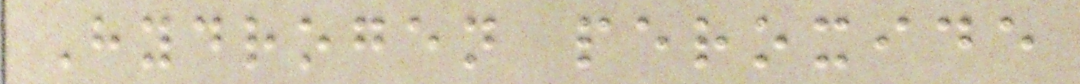Hydrogen peroxide
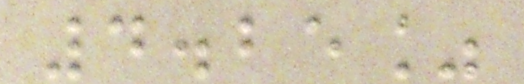4.25%
